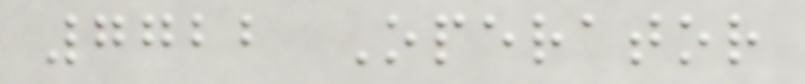7722 Operator
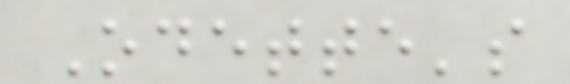Odette's
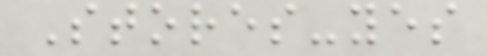Stores-yes
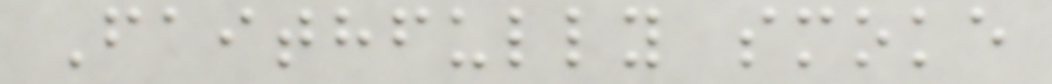Faithfully smoke
